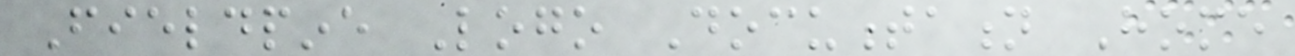Fieldpine Logo Documentation Home
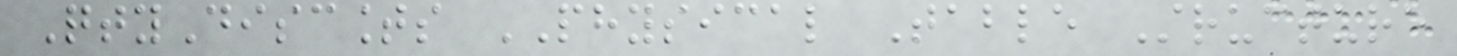QtyDiscounts PHYSICAL Table Structure
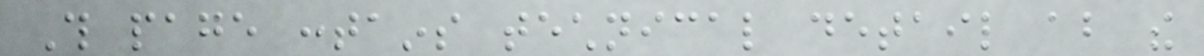This page contains technical detail about the
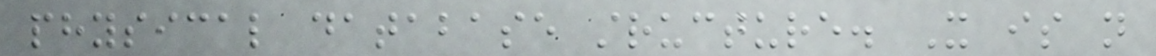physical database structure. It is not
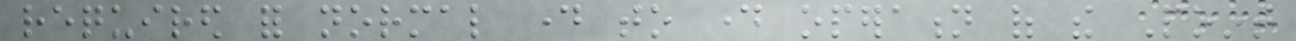required for normal day to day operation of the Point
